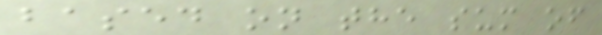based on the sum of
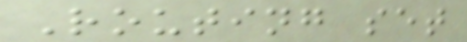Routing set
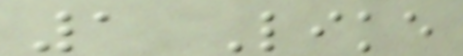1 Like
